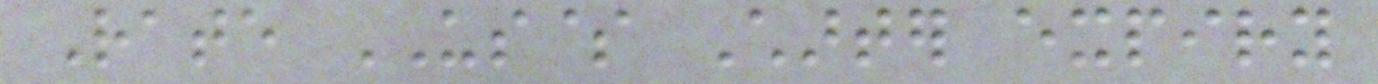Rate US$ Charter expiry
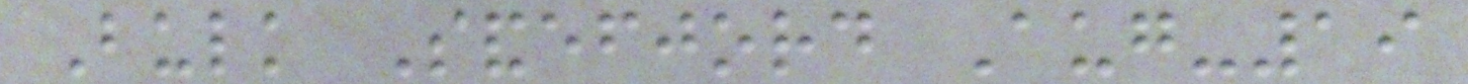Bulk Sandefjord Aug-19
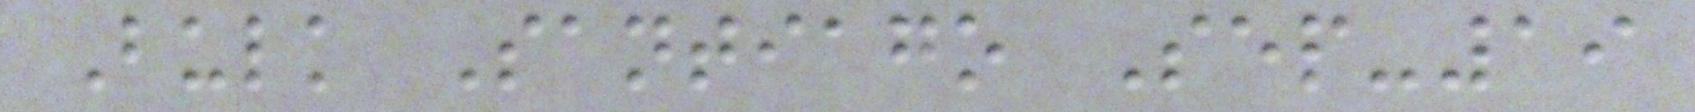Bulk Santiago Sep-19
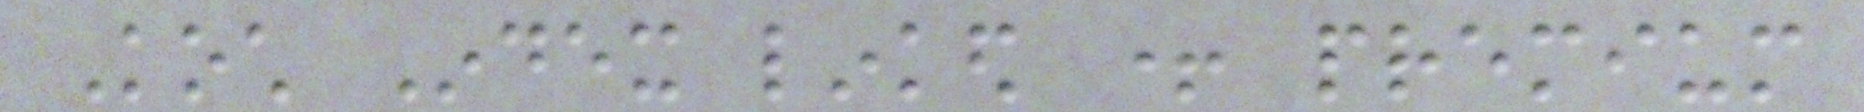Koch Index linked + premium
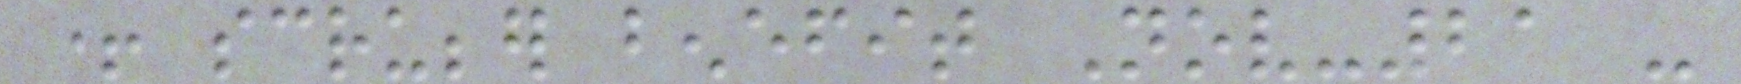+ scrubber benefit Nov-21 -
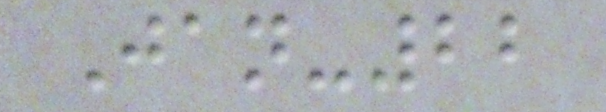Jan-22
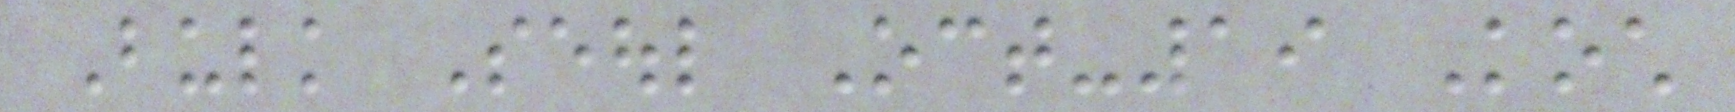Bulk Seoul Oct-19 Koch
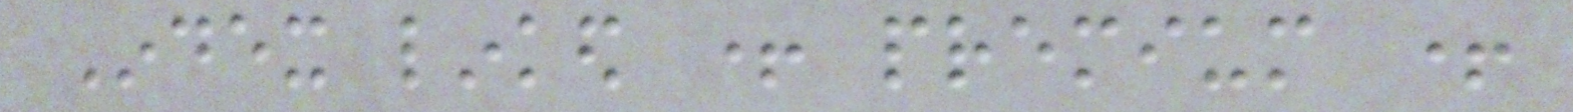Index linked + premium +
